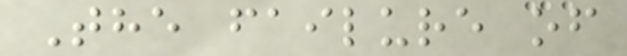The failure of
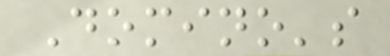Domino's
